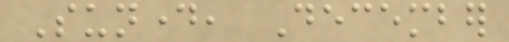Sunday, December
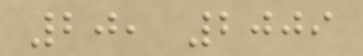20, 2009
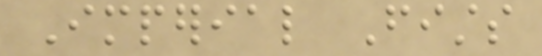Imperial Fists
